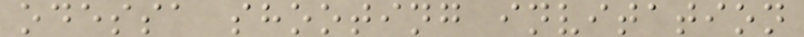odessa shooting invitation
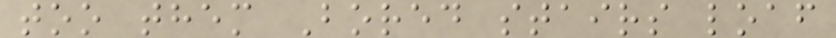too them Bored stairs loaf
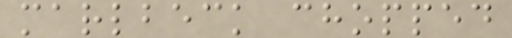marlbeck chopped
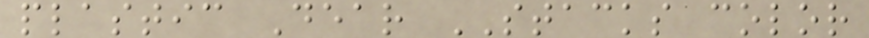plastic Dear STACKS color
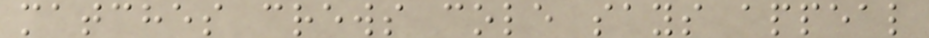matches crews cole says appeal
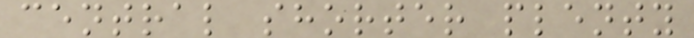central shorter plenty
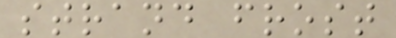strand frost
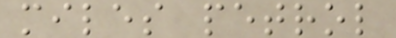miles petrol
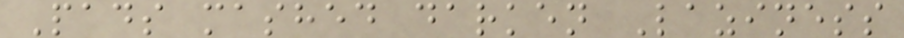Pads mashed darken Laziness
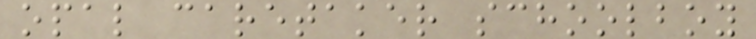opal caretaker schoolboy
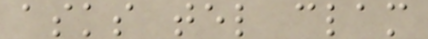asks tel clam
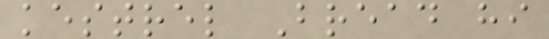kestrel Bread hi
